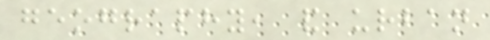geography, and urban
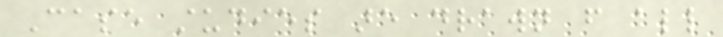Case studies are drawn from all
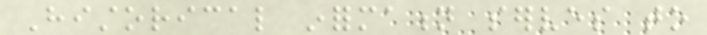Historical information serves to
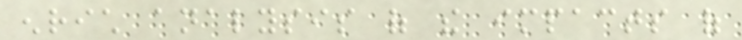enrich analysis of the impacts of
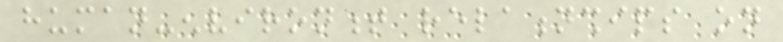human-environment relationships on
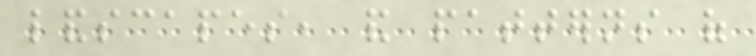landscapes, and patterns of
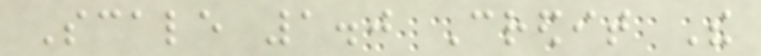Scale 1.0 Credit The
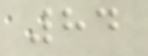84
